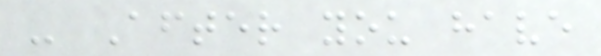- After you have
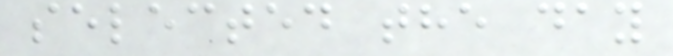selected the day
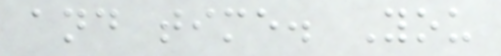and time. You
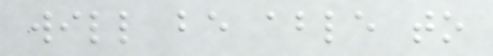will be able to
